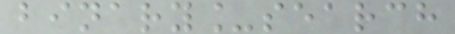binary_search
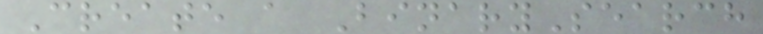Create a BinarySearch
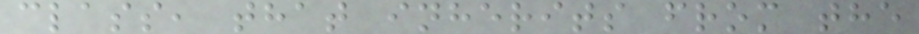class, that inherits from the
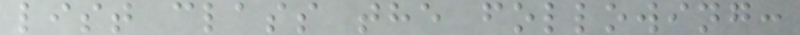list class the following:
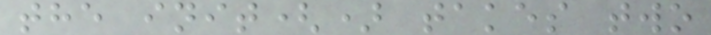the init() takes two
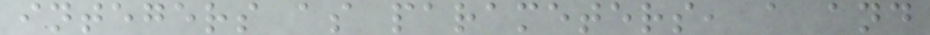integers as parameters, a and
